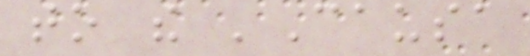to the 'Causa
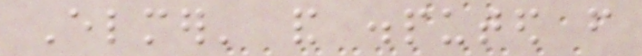Elmer' and disputed from
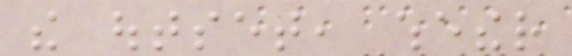the outset, whether
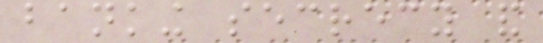banking secrecy and
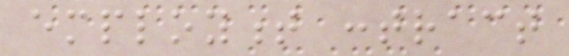employment contract
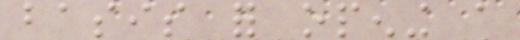basis for opening a
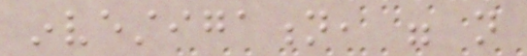investigation, were not
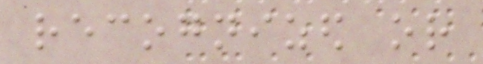recognized or
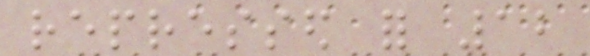repressed for 12
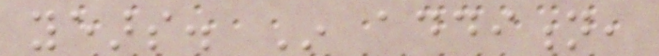years. In addition,
